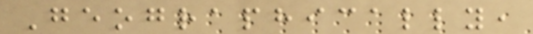Geographically,
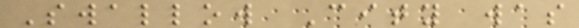Swallow City was
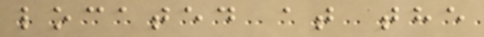located at the
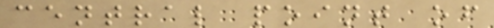central point of
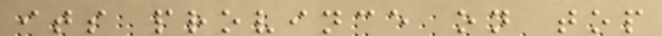its province on top
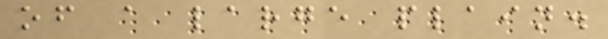of a large plain.
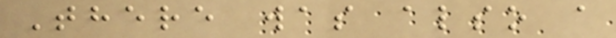There was also a
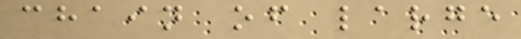chain of large
